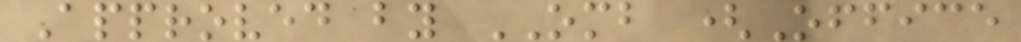Approved by OMB (Office
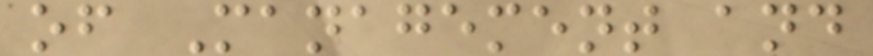of Management and
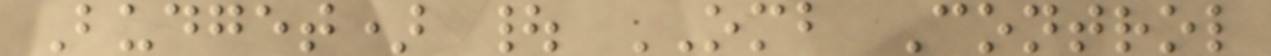Budget) | OMB Control
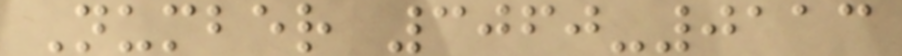Number 3060-0113
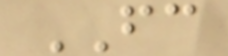FC
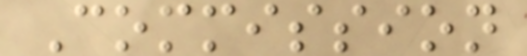Commission
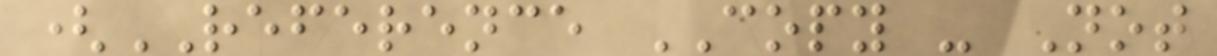(REFERENCE COPY - Not
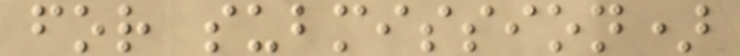for submission)
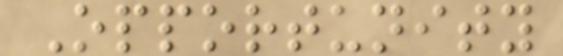Opportunity
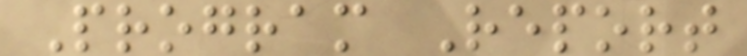Program Report
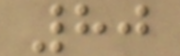80
